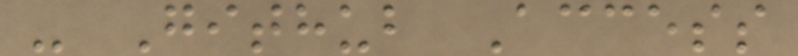- Github Access
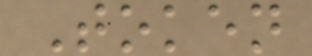Token
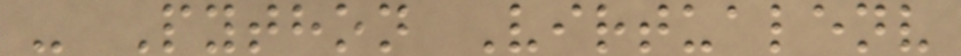- Python Virtualenv
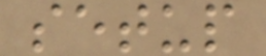setup
